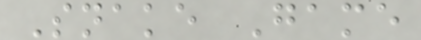Snake Game
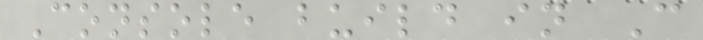Console build in C
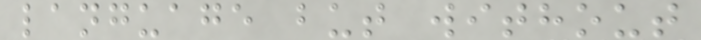language but without
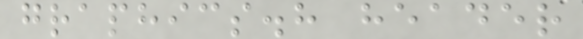graphics.h header
